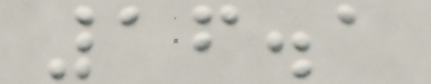16.1
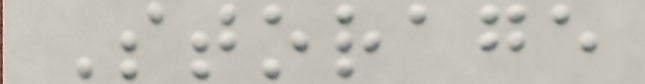Storage
